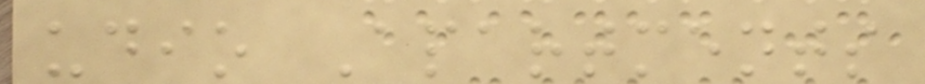udio Apartments
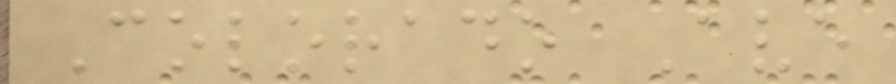Colorado Ave
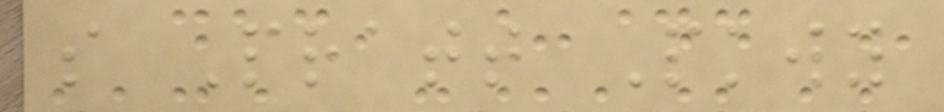s Pratt Pkwy
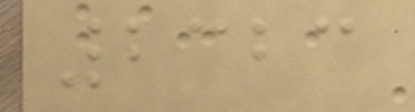2323
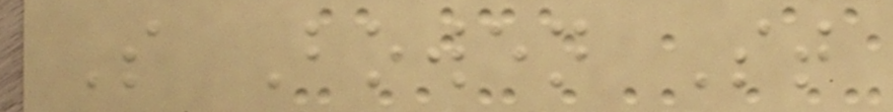S Bowen St
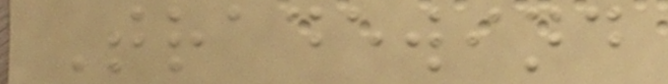Tradewind
